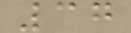37
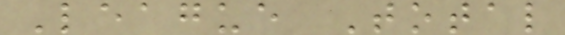League Total
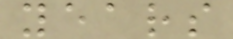years
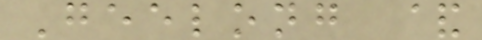Geelong &
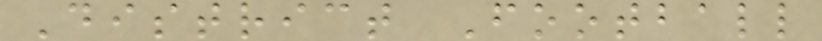District Football
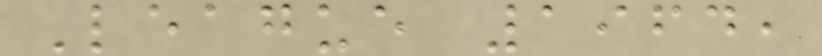League 1964,
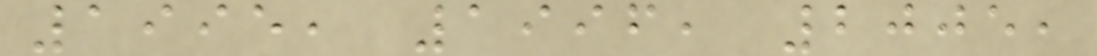1995, 1996, 2005,
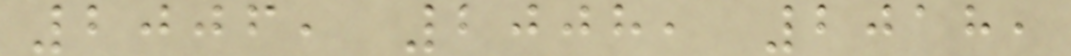2006, 2008, 2018,
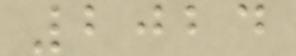2024
